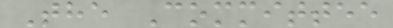The Committee
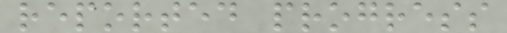reported progress
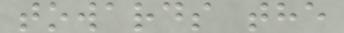towards the
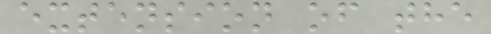extension of the
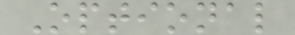Optional
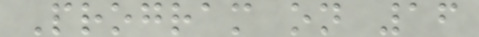Program on 16
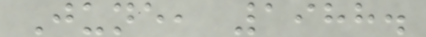June, 1988.
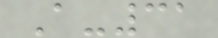A-31
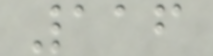116
